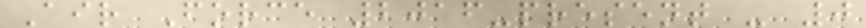Air Force 2016-present - 0
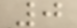0
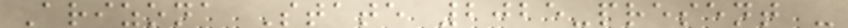Arizona State 2025-present -
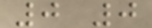0 0
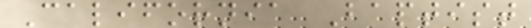California Baptist
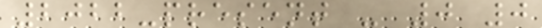2022-present - 0 0
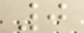0
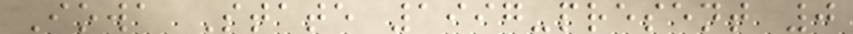Iowa State 1997-present 0
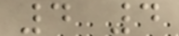4 4
